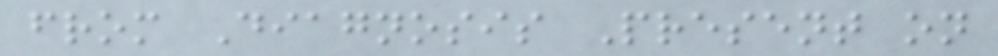from Diagnosis Present on
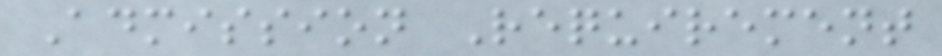Admission Requirement
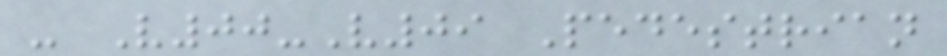- V00-V09 Pedestrian
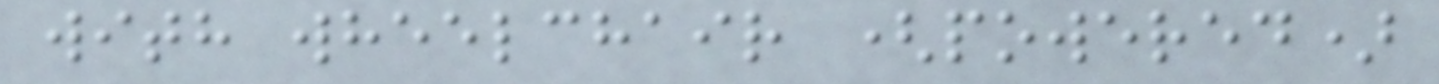with wheelchair (powered)
